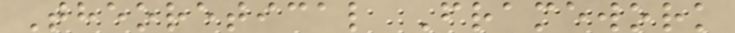Theoretical Framework
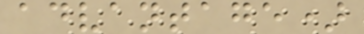advantage)
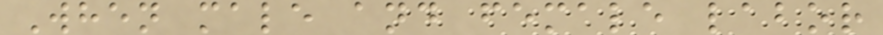When male and female labor
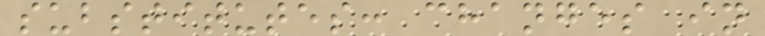substitutes: changes in
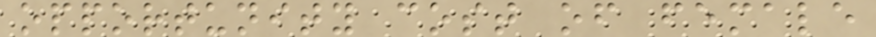opportunity cost of female
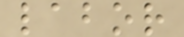labor
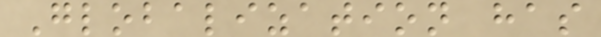Globalization has
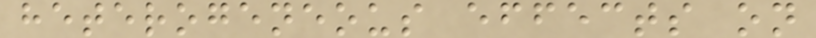heterogeneous effects on
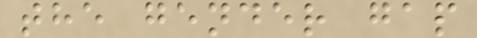the gender gap
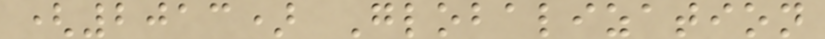(2013) Globalization
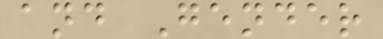and Gender
